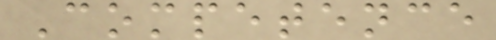Competence
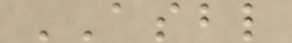ASBL
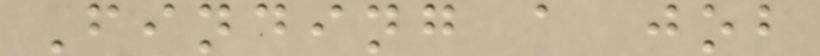Finding a job
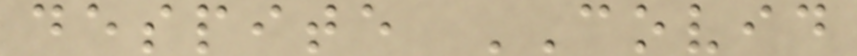despite COVID
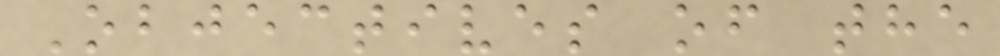Objectives of the
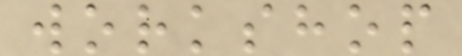workshop
